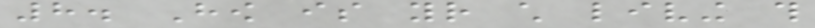8. How is your child living this
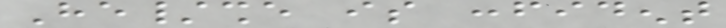He/she is confident
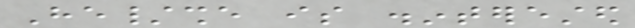He/she is disinterested
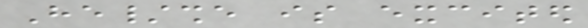He/she is excited
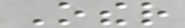Other
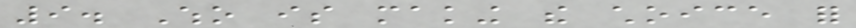9. Who is making the choice for
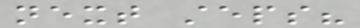next steps?
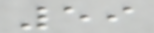59
